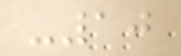-10
